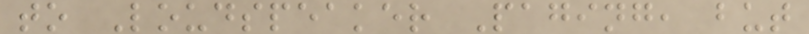to Loudspeaker Paging, but
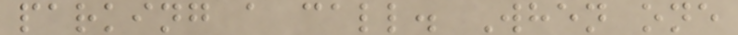parking a call. When one
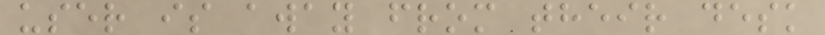user is away from their desk
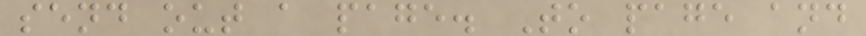send out a page. To page and
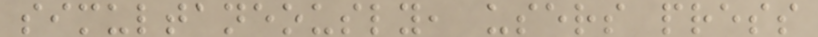simultaneously, users press
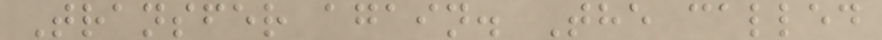Transfer again. The called
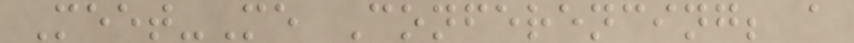Meet-Me Conferencing; a
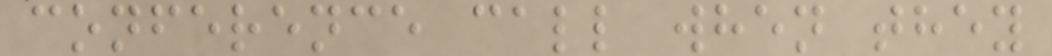conference call when they
